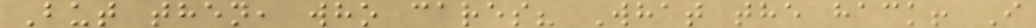But then, who cares? What the hack! I
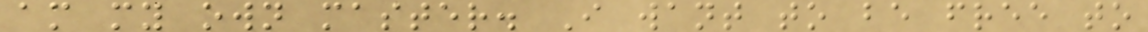am my own master. I want to be free to
